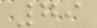79
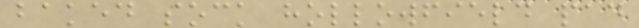baked sock hollowfield pad
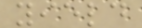yield
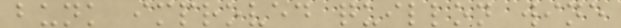bunk improved quillon wine
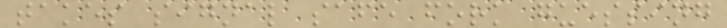takes signal safe fork guessing
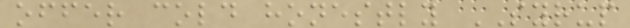offer cold honestly SYRUP
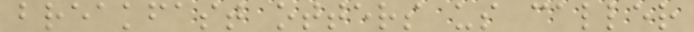breakfast otters us caller
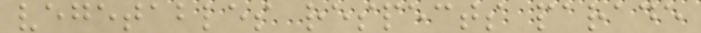vegetables respects parade
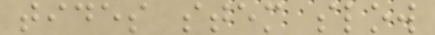tides stem slow
